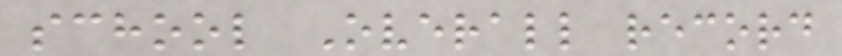school Overall record
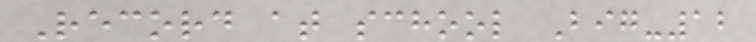Record at school Big-12
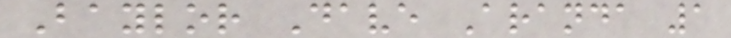Baylor Dave Aranda 1
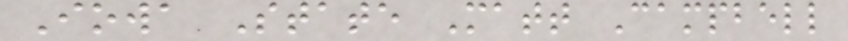Iowa State Matt Campbell
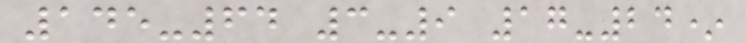145-64 3-9 17-24*
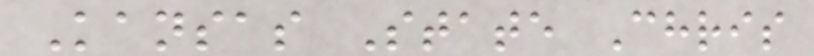Kansas State Chris
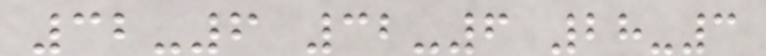32-6 32-6 28-3
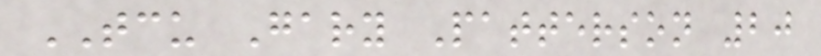TCU Gary Patterson 20
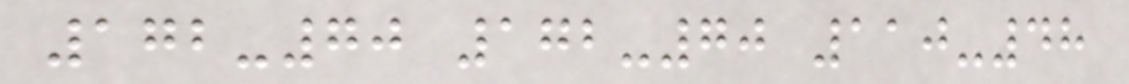172-70 172-70 110-48
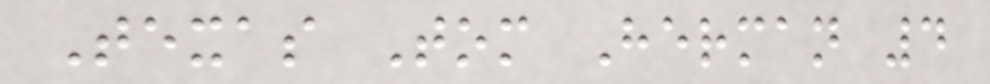Texas Tom Herman 4
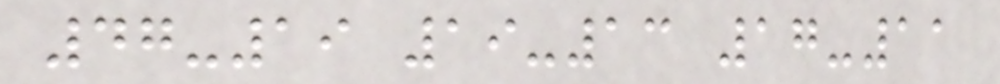47-19 19-13 17-11
